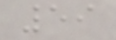59
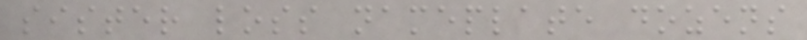sister loss nameplate dozens
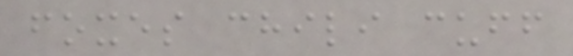foxes chili cuff
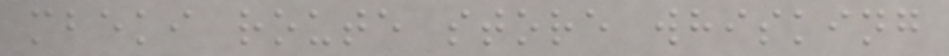mbeki route store whisking
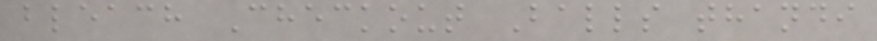bleach Checkout Balls thandi
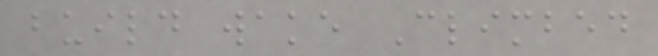build wake Climbed
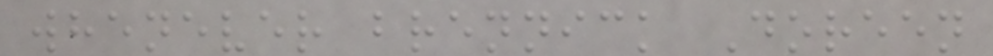whenever brennick Doreen
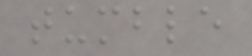tumble
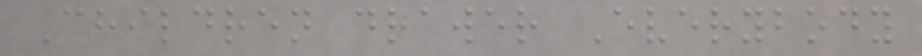Children drawer Everybody
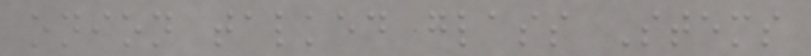onion talked glass Stems
